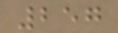257
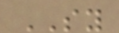SY
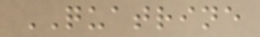QUATRINE
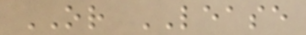OR LEASE
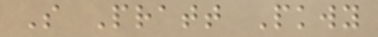S Pratt Pkwy
